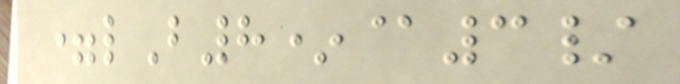=lB8*@3/
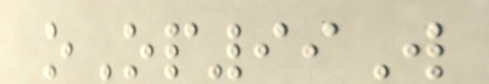oOp99W
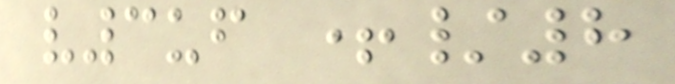v3uf +/8
